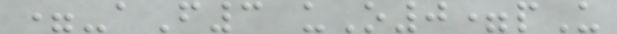=-aF3 uO0=pU
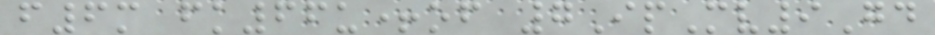f6m fk66u+of 7IpMv9Gd
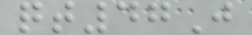qt47J
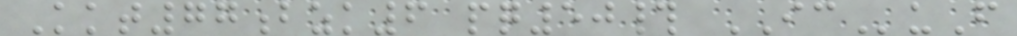Kkt77bzk6 pq50# ICuF
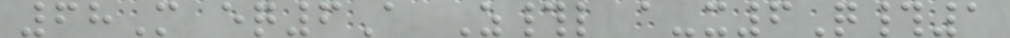68M eq6A Z#l a-x6Q#1
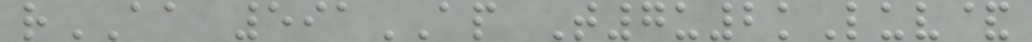rAA 591AP T7u2kLuv&
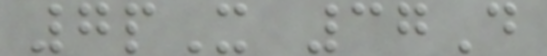7pX 37D
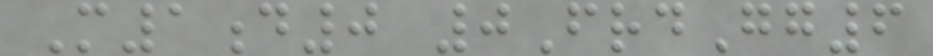M1d0 0FrdGg6
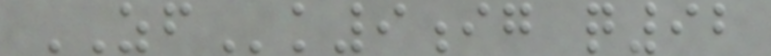ZFk9ig q92
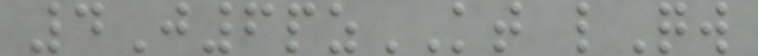4J6pzKT lQw
